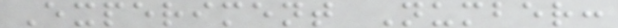Experiment Number:
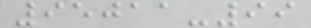95011-99
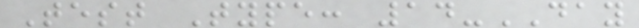Test Type: 14-DAY
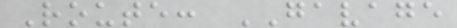Route: GAVAGE
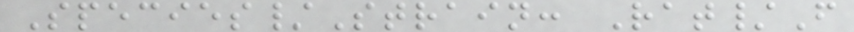Species/Strain: Rat/F
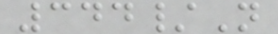344/N
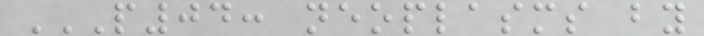P04: NEOPLASMS BY
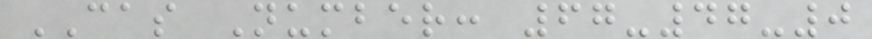CAS Number: 67-47-0
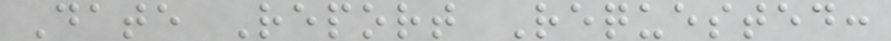Date Report Requested:
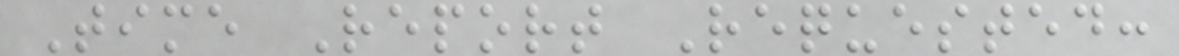Time Report Requested:
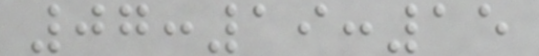07:19:15
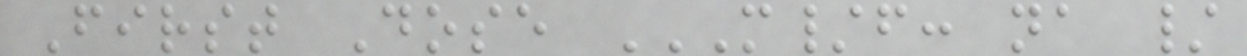First Dose M/F: NA /
